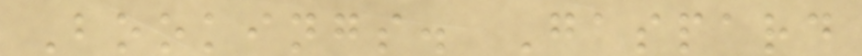Bookings. Gaspard
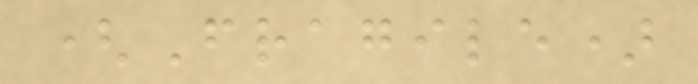(Fragile)
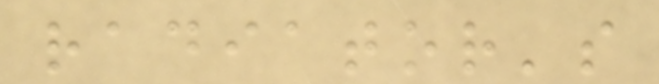radiator's
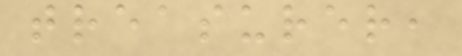treasurer,
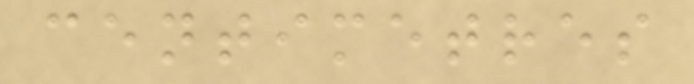centimetres
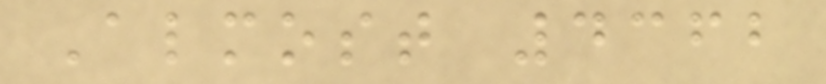Almost 4362
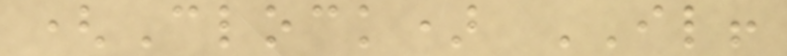(Clock) IL!
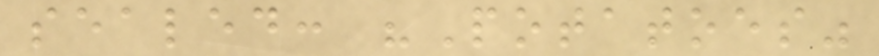sealed: "Potatoes"
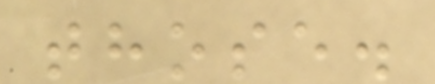those.
